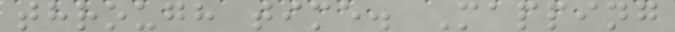through time. Mapping
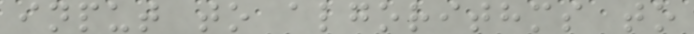input to algorithms to
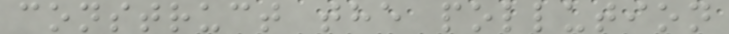construct the pollution
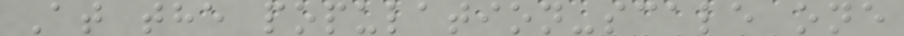At the population-scale one
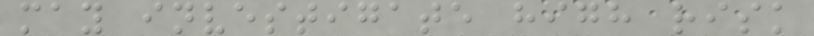may investigate high risk
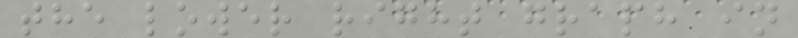the lower right graph in
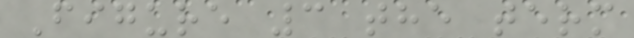Figure 3 the term
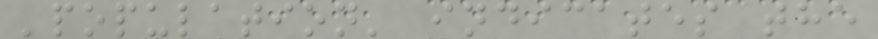'population' indicates the
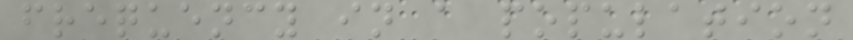frequency in a population
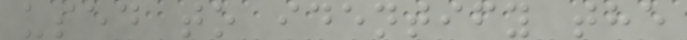used to identify the
